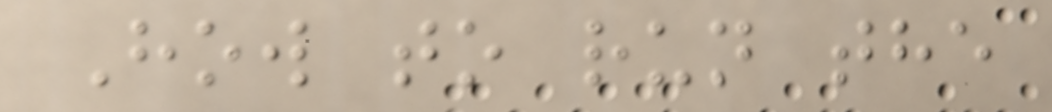How to run the
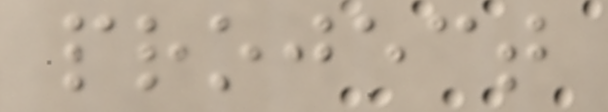project
